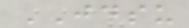JDSU
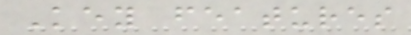Key features
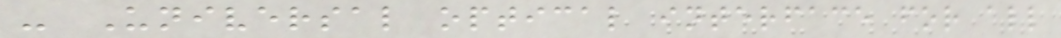- Universal optical interface for all
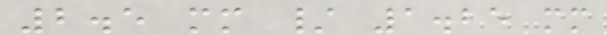2.5 mm / 1.25 mm
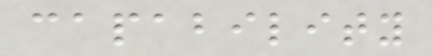capability
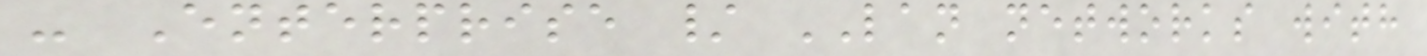- Enterprise / LAN networks with
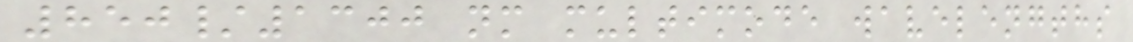850/1300 nm multimode wavelengths
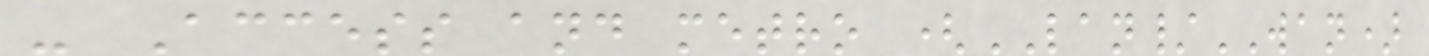- Access and metro (LAN/WAN)
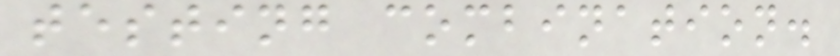testing combination.
